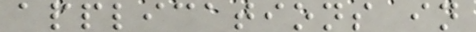applications in
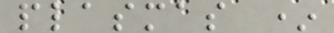plasmas *
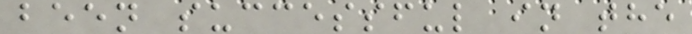been successful in the
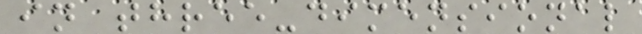in three-dimensional
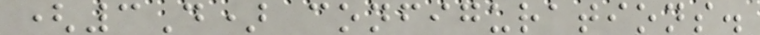(3D) configurations.
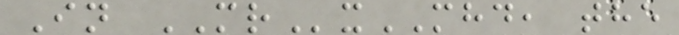In MRxMHD, the
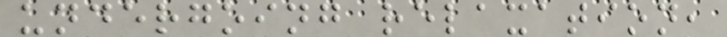undergoing relaxation,
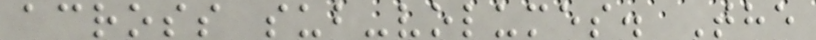across sub-volumes. The
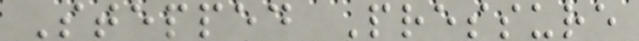Stepped Pressure
